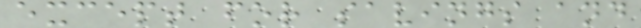except for savings and
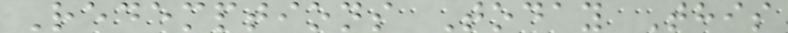Redemptions Today This
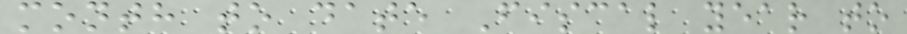month to date Fiscal year to
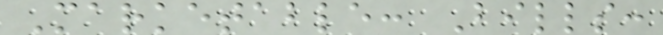Marketable: Bills:
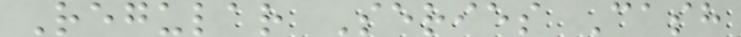Regular Series Cash
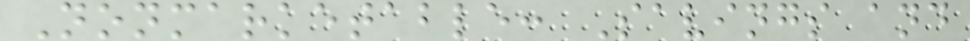Nonmarketable: Savings and
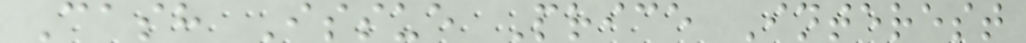Cash Issue Price Interest
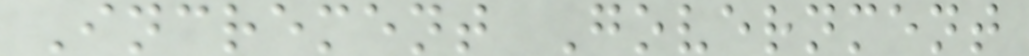Increment Government
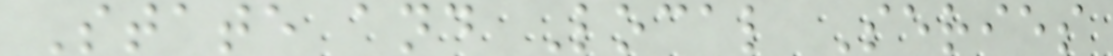State and Local Series
